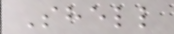Shell
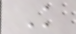K
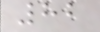82
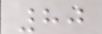80
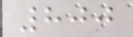800
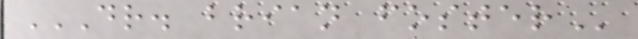DR. BRIAN FOSTER
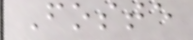Foste
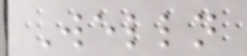Welln
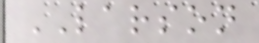LARSON
